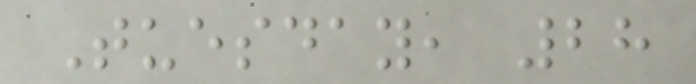Tuesday, 28
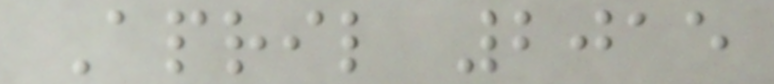April 2015
